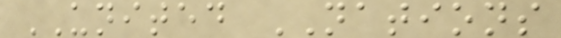UNITED NATIONS
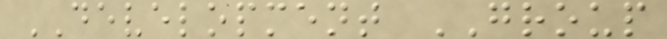DEVELOPMENT GROUP
